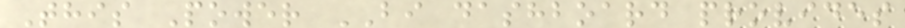This Power BI dashboard provides
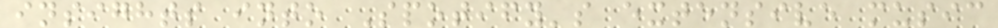insights into Spotify's extensive music
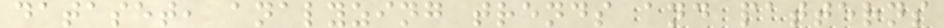dataset, analyzing trends and patterns
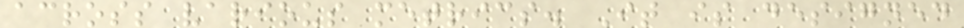across various metrics. It is designed
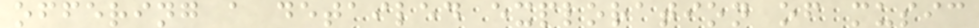offering a detailed exploration of music
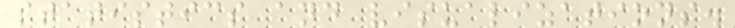statistics and visualizations.
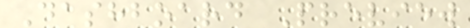Dashboard Preview
